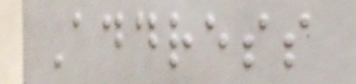Address
